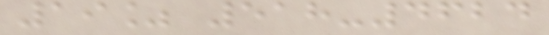19% 518-4624
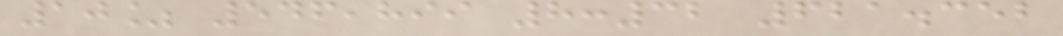10% 546,899 8:32 621.352
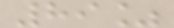89%
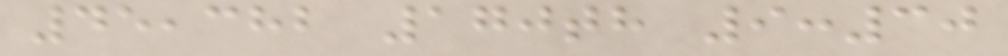45,382 170th 9:30
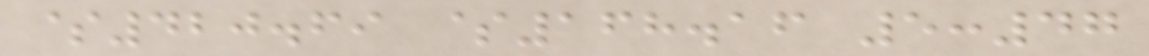$420.69 $168.16 5:47
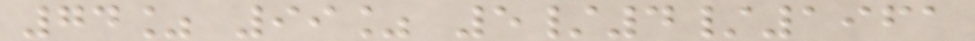74% 99% 5/4/1961
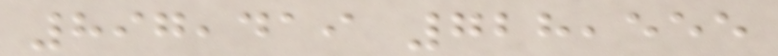897,419 728,555
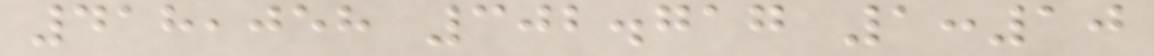418,058 302.717 1:10
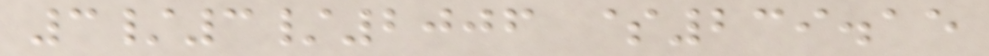3/3/2006 $239.15
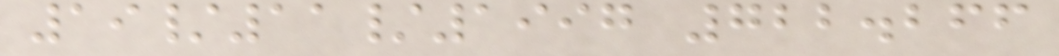19/11/1997 722.266
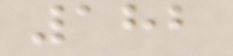182
